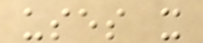uses it
